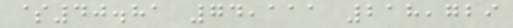$40.81 74,111 218,729
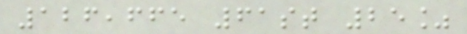126,665 61st 25%
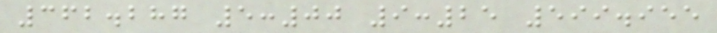362.287 5:00 9:25 599.955
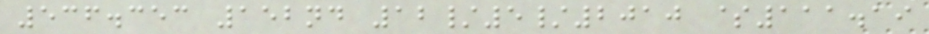536.353 152nd 12/5/2010 $111.19
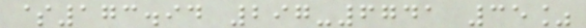$173.94 297-6741 35%
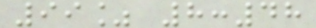99% 8:48
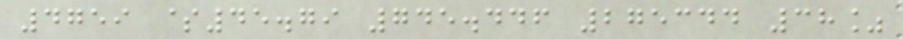4759 $45.79 745.446 275344 38%
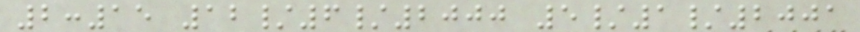2:15 12/6/2000 5/1/2001
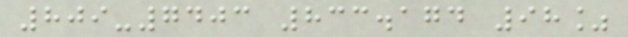809-7403 833.174 98%
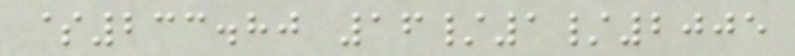$233.80 16/1/2005
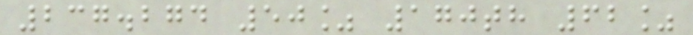237.274 50% 170th 62%
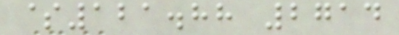$121.88 2714
